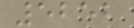5252
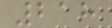218
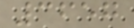3657
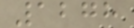1278
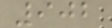902
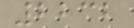2232
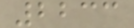2233
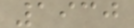1930
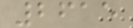2615
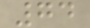74
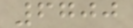6700
